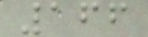166
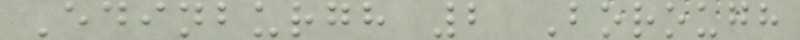Edinburgh 2 Borough
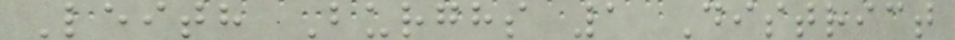Leith Burghs 1 District
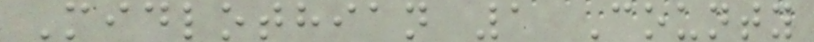Midlothian 1 County
